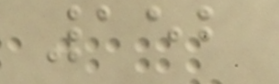152
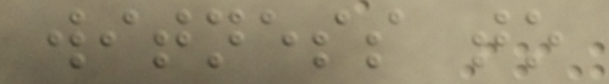witness to
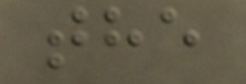the
